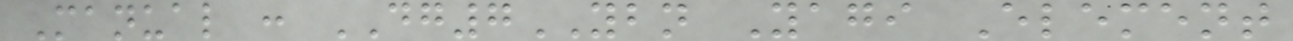Manual : DG7YBN Yagi Element
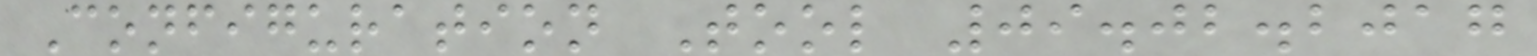Configuration Tool 09.02.2017
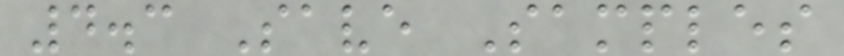4.3 Save Samples
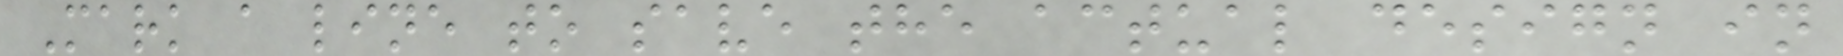Mark a line to save the actual design in
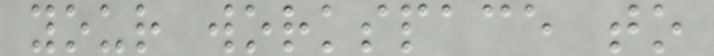your workspace to
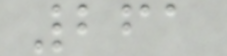261
